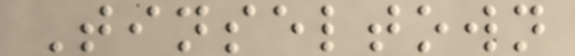Tinseltown
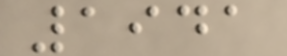1941
